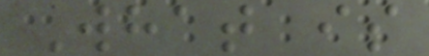What is
